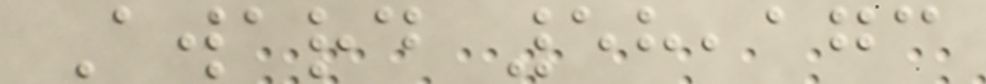Award 58,173
